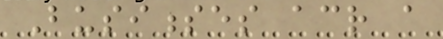Businesses across a
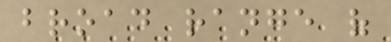broad range of
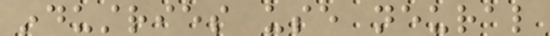industries use neural
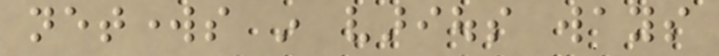networks in various ways
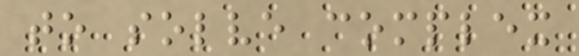to solve complex
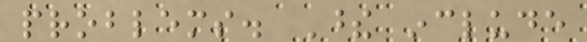problems. These include
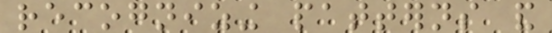recognizing patterns and
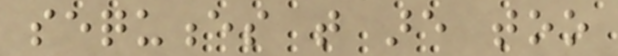sequences that are too
